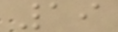19
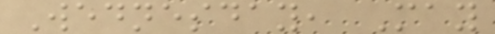Wednesday, May
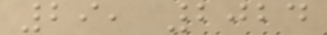29, 2024
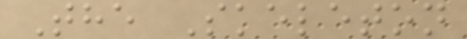The Skeleton
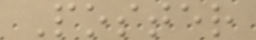Poster
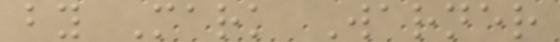by Mark Warner
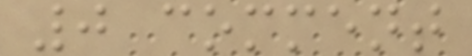0 comment
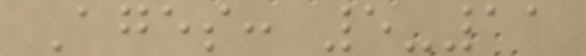Ages: 5-11
